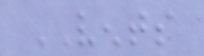VENTS
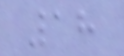18
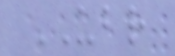UBR
